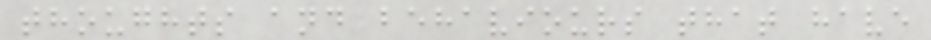thoughts and behaviours that have
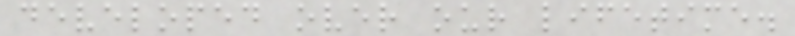developed over our lifetime.
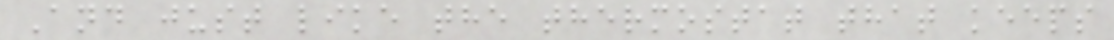And just like the thermostat that keeps
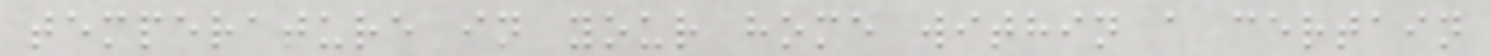temperature in your home within a certain
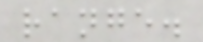range.
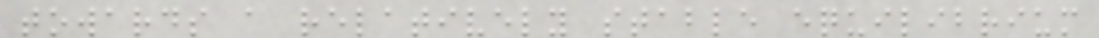towards a relatively stable equilibrium
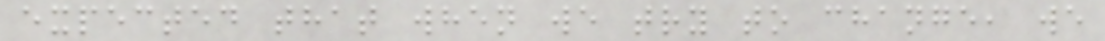expected that when we try to change, we
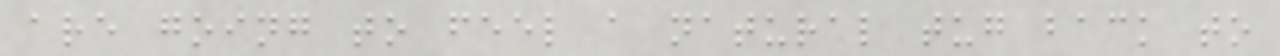are going to feel a natural tug back to
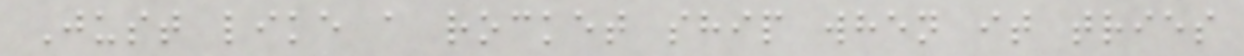Just like a rocket ship when it tries
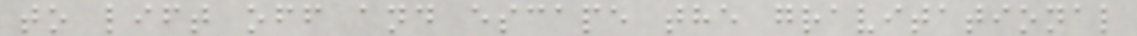to lift off and escape the gravitational
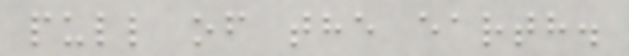pull of the earth.
